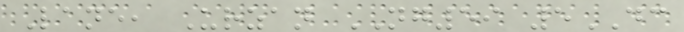Lane, Urzan NG59 5DC
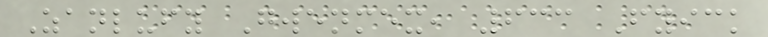Zanlufy Gwenmex, 633 Fyick
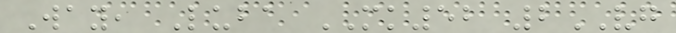Way, Luba MK52 2VG
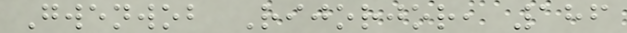Gwenwob Rijorjor, 186
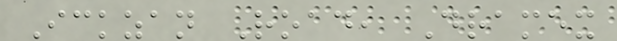Ickzan Road, Dramex
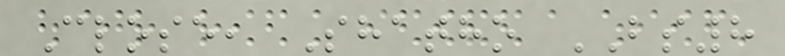Close, Shatho BS8
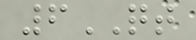6QT
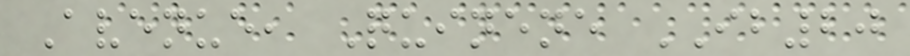Avenue, Quinene IB20
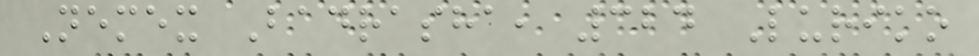Nemex Badrasha, 324 Luriko
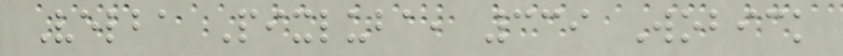Velba Pixluba, 339 Wobick
